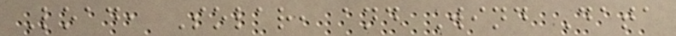Load, Solar, and Wind Data
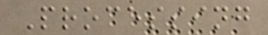Processing
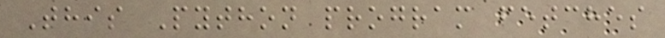This Python program fetches
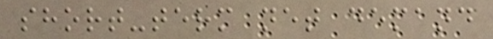short-term net demand
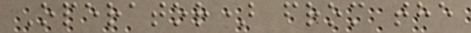Operator) from the
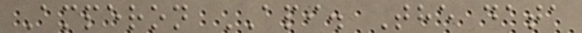Amperon API. The data
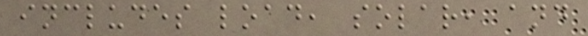includes load, solar, and
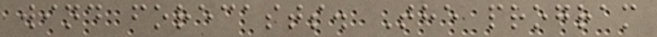wind forecasts. The program
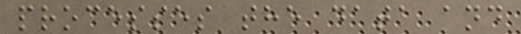processes the data and
